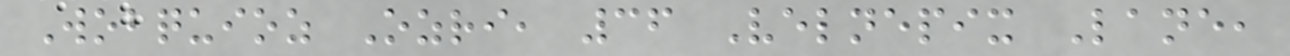Wobquioz Ozri, 36 Velnepix Lane,
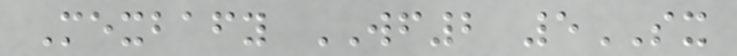Mexbafy WF2 5SX
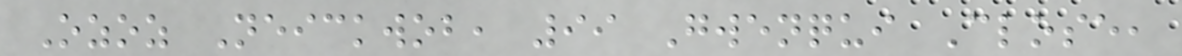Ozoz Neickwob, 99 Gwenqui Close,
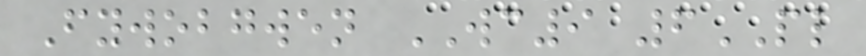Fywobgwen WC9 6PL
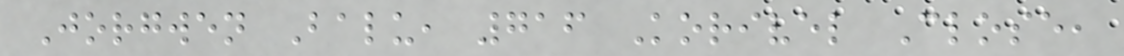Jorgwen Balu, 716 Korivel Close,
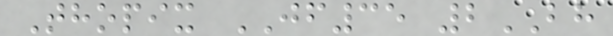Thopix JF35 2BH
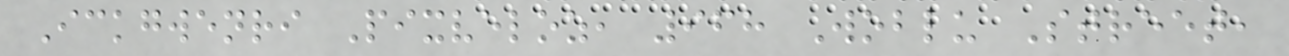Ickgwenri Pixveloz, 968 Woblu Street,
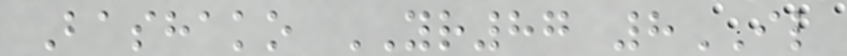Bashako YR87 8IL
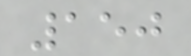150
